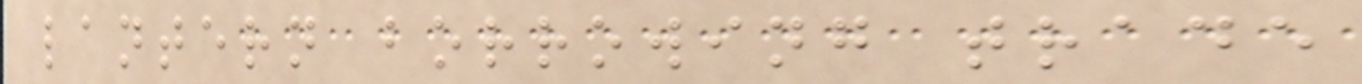lantern borrowing trade
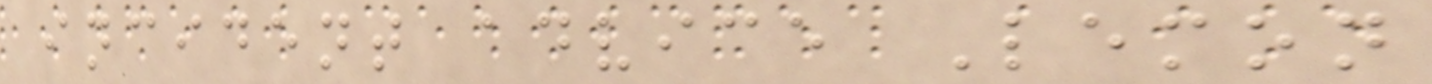incident advice Lemon
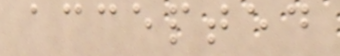accepted
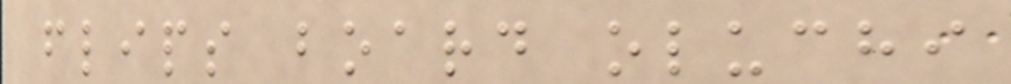flips board oluchi
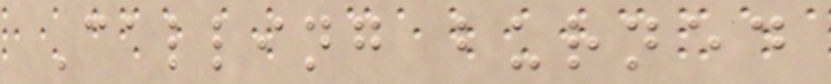Calling burned
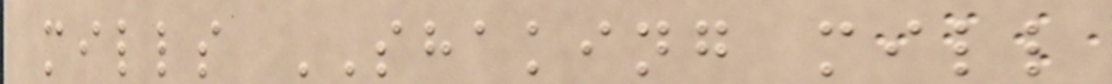mills SHAKING mill
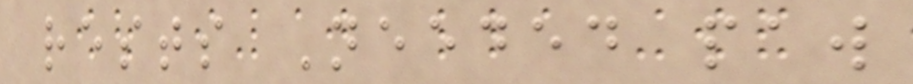rests Needed paw
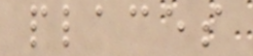places
